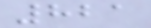821
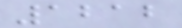1212
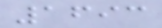1693
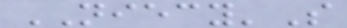NIECY'S
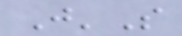J'S
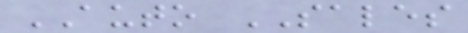AUTO SALES
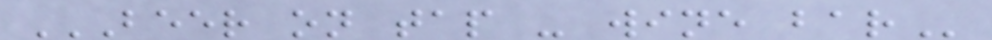BEER ON TAP - WINE BAR
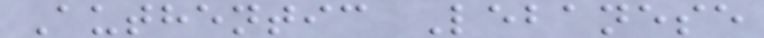Authentic Lebanese
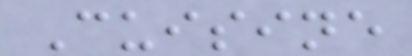Cuisine
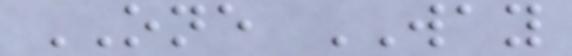ONE WAY
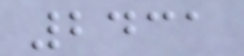2431
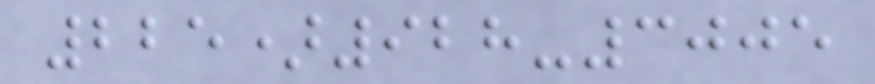225)928-3005
